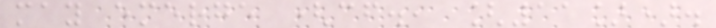may emerge (cf., [11]).
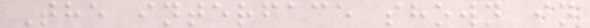The interface shown in
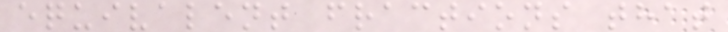equivalent fractions that
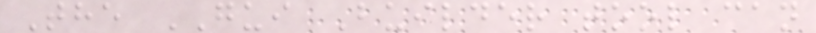The GUI Builder tool can
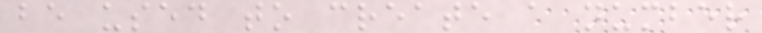be used to create a number
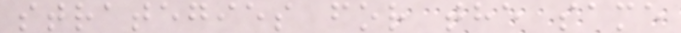strategies for the same
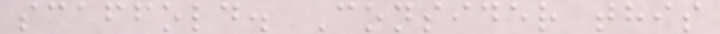scaffold. Consider this
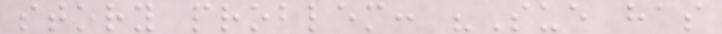story problem: "Sue has
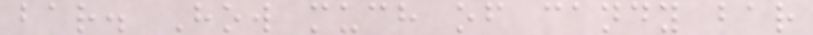bar. How much of candy bar
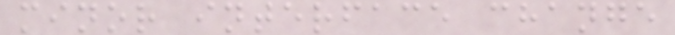minor interface change
